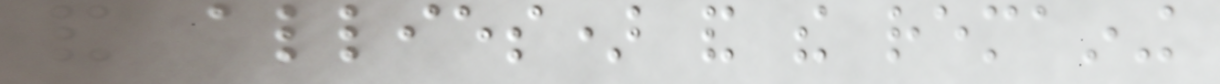and allies) and the remaining
